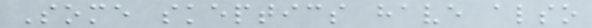Some skeptics have also
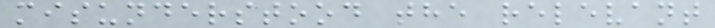misunderstood the relevant
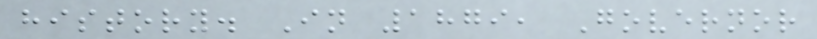history. In 1879, Governor
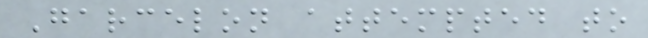Garcelon attempted to
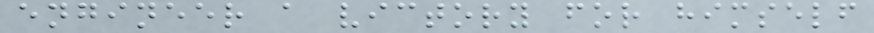engineer a victory for himself
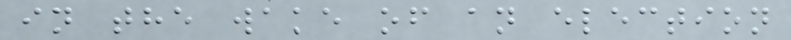in the wake of an election
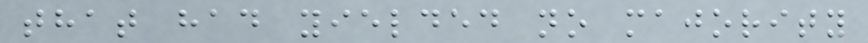that had yielded no majority
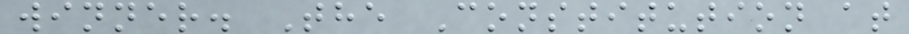winner. The Constitution at
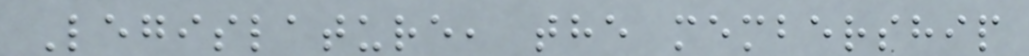Legislature, the membership
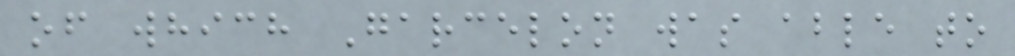of which Garcelon was able to
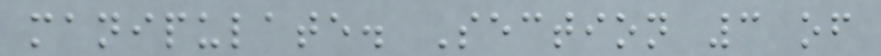manipulate. Section 3 of
